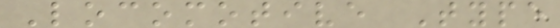Locomotive Type
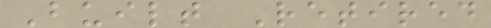Built Retired
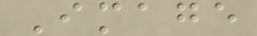Image
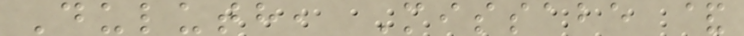Duluth, Missabe &
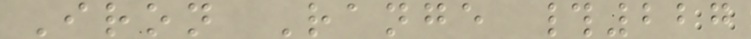Iron Range #227
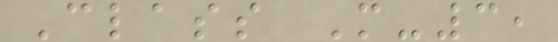Class M-3,
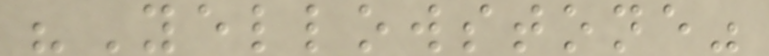"Yellowstone"
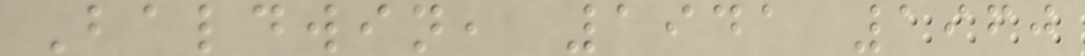Baldwin, 1941 1960
